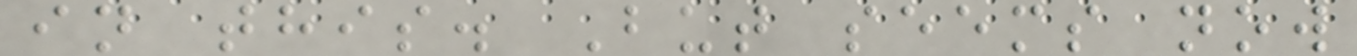in this. But seems now
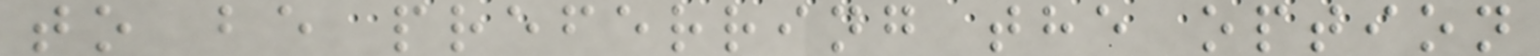to be preferring the option
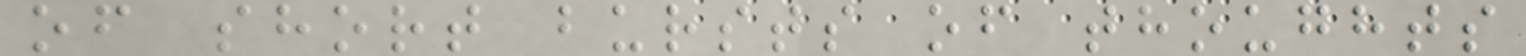of short bursts of thoughts
